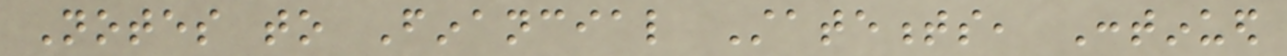Notes to Financial Statements, Continued
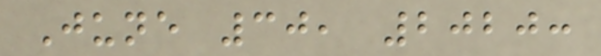June 30, 2020:
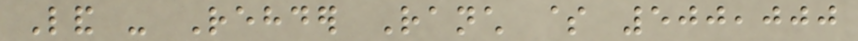Land - Rehder Ranch $ 500,000
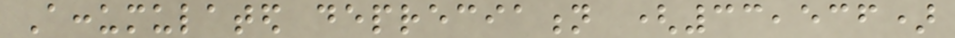Accumulated depreciation (33,536)
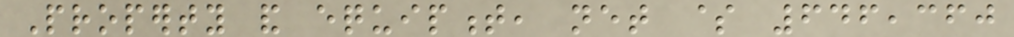Property and equipment, net $ 646,360
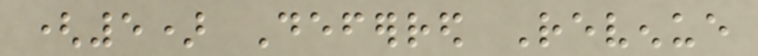(5) Deferred Revenue
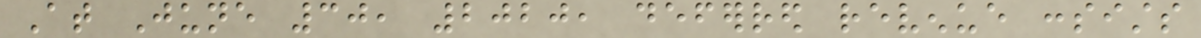At June 30, 2020, deferred revenue consists
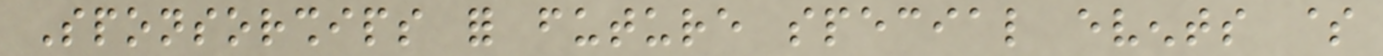Sponsorships for future special events $
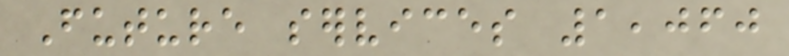Future services 1,060
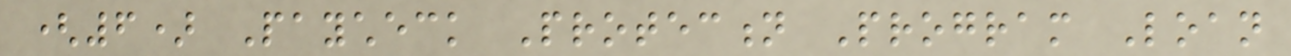(6) Paycheck Protection Program Loan
